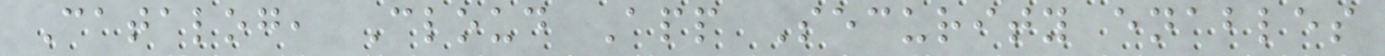Catalog, Cloud App Security enables
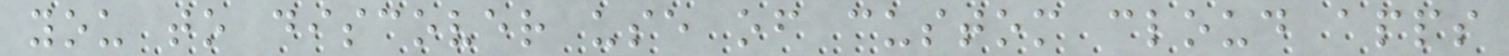you to discover use of custom cloud apps
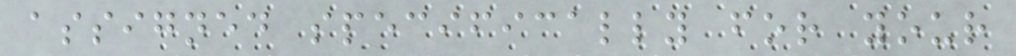assigned specifically for your
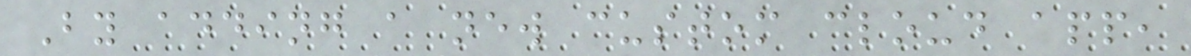By adding a new custom cloud app,
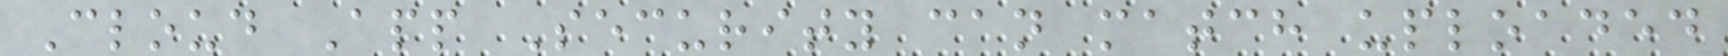Cloud App Security can match uploaded
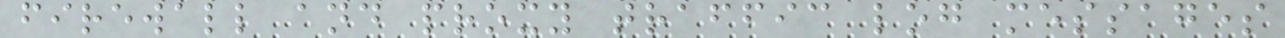firewall and proxy traffic log messages
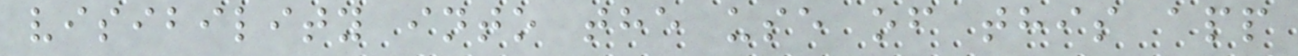visibility into the use of this app
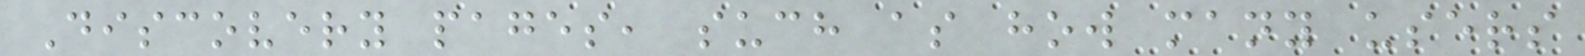Discovery pages, such as how many users
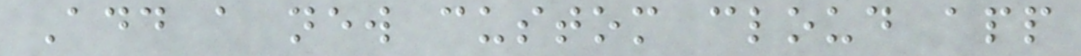Add a new custom cloud app
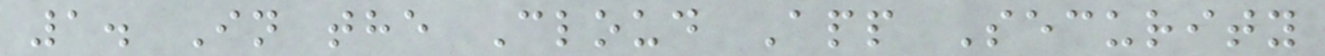1. In the Cloud App Security
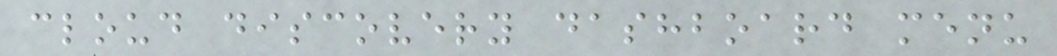cloud discovery dashboard menu
